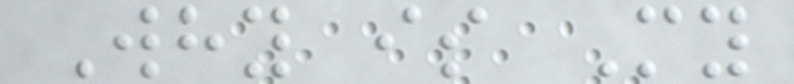Why is My
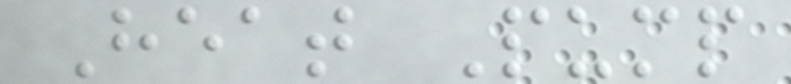Heat Pump
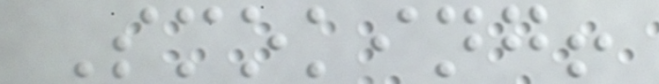Smoking!
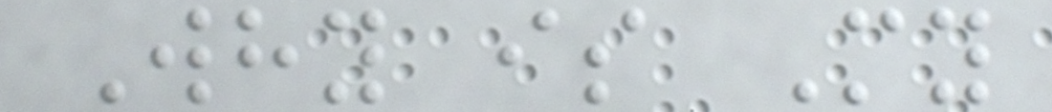Why is My
